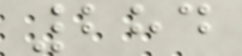284
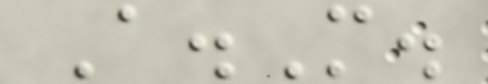A.M.
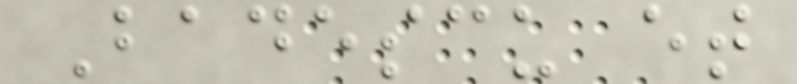Badescu et
